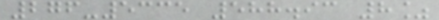276-5335 588.93 8%
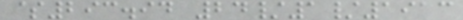$293.94 24/1/1913
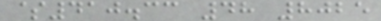$410.33 48 8025
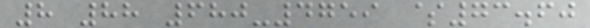8 88 680-4759 $73.60
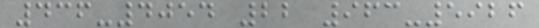436-4054 22 963-5926
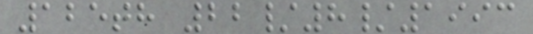125th 22/8/1993
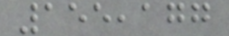155,177
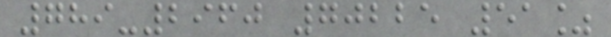789-2960 70225 51%
